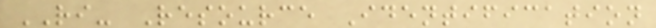RI- Resource Identification
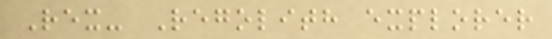Rex- Regolith explorer
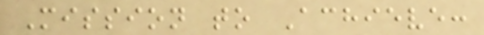Mission to Achieve:
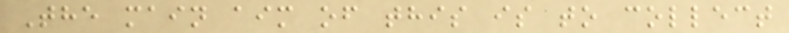The main aim of this is to collect
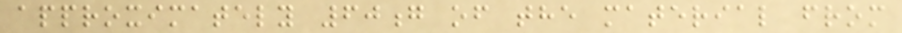approximately 60g of the material from
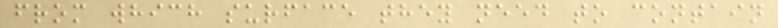from which surface they need to contain
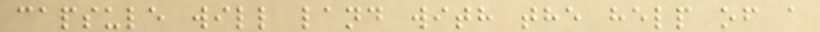capsule will land with the help of a
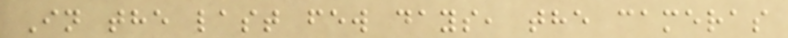In the last few days, the cameras
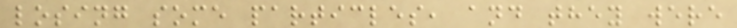losing some particles, and they were
